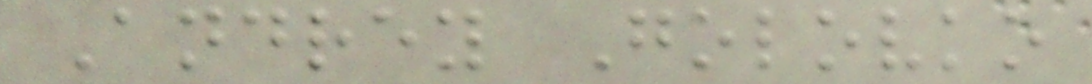Andrey Golovko
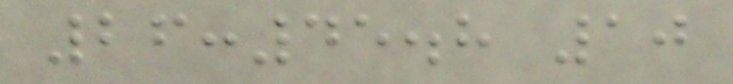26:45.8 10
